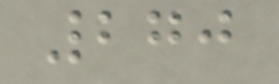270
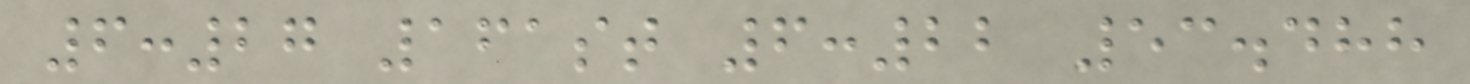6:27 161st 6:22 53.488
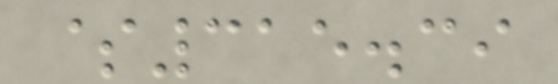$315.39
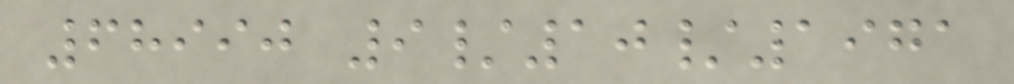68990 9/10/1971
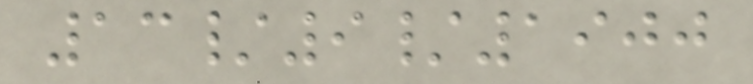13/9/1900
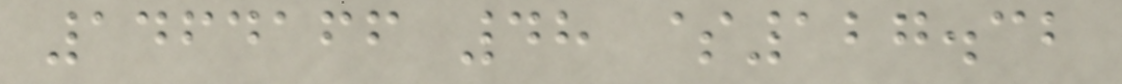1464166 48 $127.32
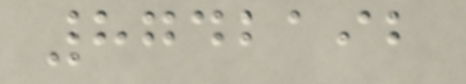8742192
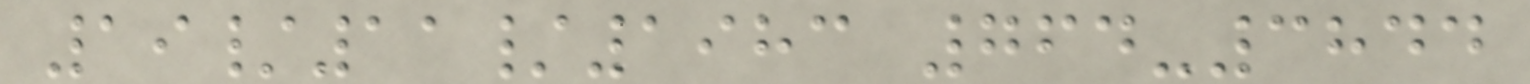19/11/1983 764-3844
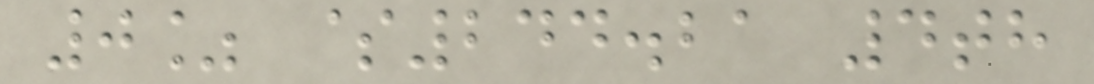0% $244.21 4th
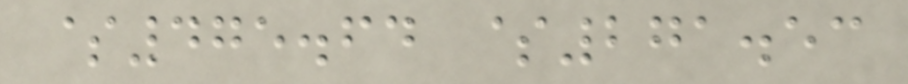$475.64 $271.53
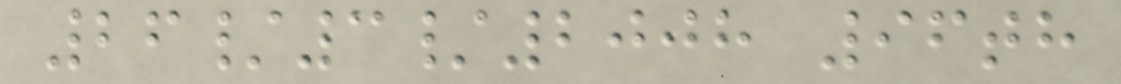26/3/2008 96th
